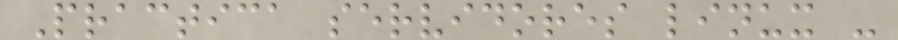Practica servidores linux -
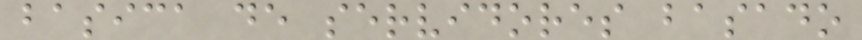basica de servidores basado
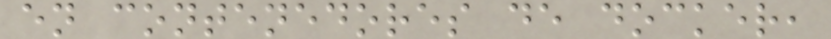en contenedores de docker,
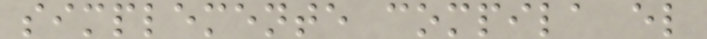simplemente compila el
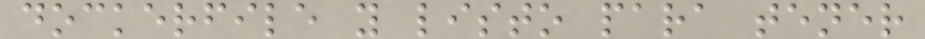dockerfile y listo para tener
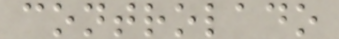controlado
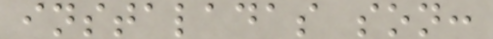instaladas son:
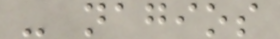- nagios
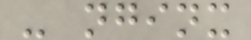- nginx
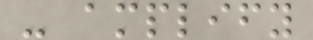- amplify
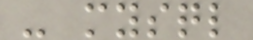- mysql
